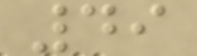49
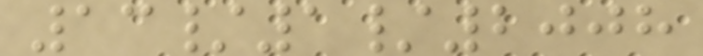13/1/2008
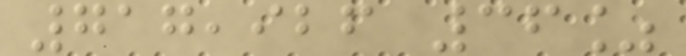717,926 36%
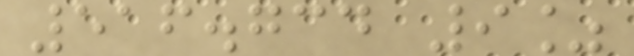516.734 9%
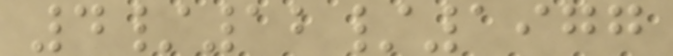4/12/1977
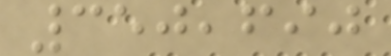350,690
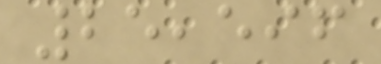25,596
